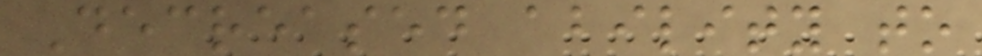Decreased ability to
